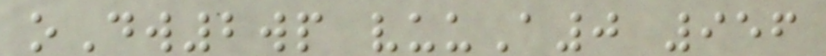oDw2wp vuuA0 956
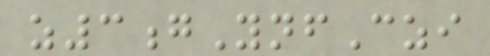z3gYnfCzi
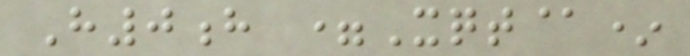H0h =Xqt@*
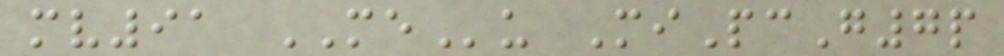mv91 MEu MiPcG7p
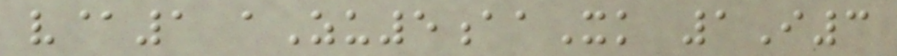v@1 aZu5aaXk 1I3
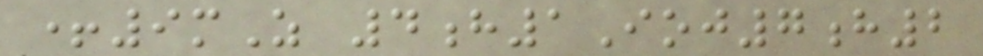+9mZ 4h1Ioj7h2
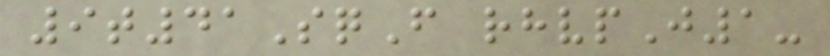9t41SqF rhvpJ1-
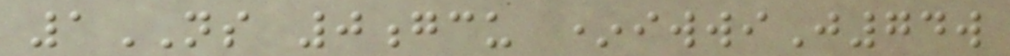1NS 0gcu *iwwiJ74w
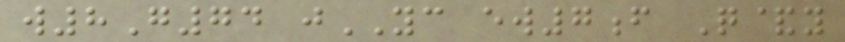w8G74 jYC ew7f Q&y
